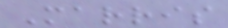Marris
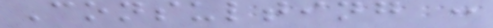Consulting :
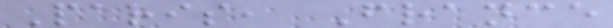Paris, France
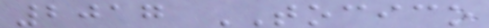2017 TOCICO
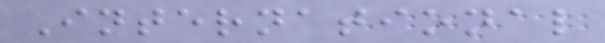International
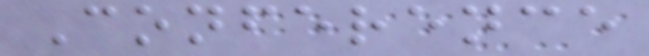Conference
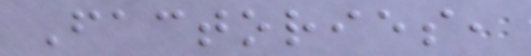Factories,
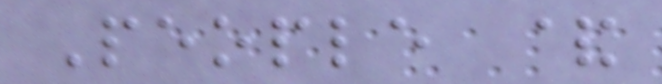People &
